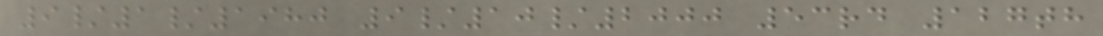9/1/1980 9/10/2000 53rd 127th
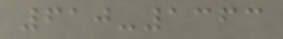610-1363
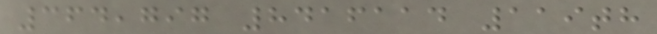364,797 8416114 119th
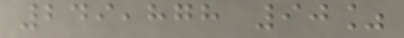249,878 90%
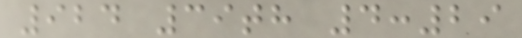924 39th 4:29
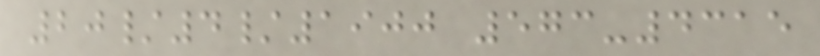20/4/1900 573-4315
